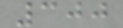300
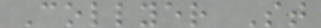Collyer St
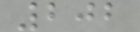202
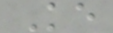Ke
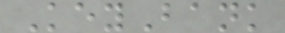KeyBank
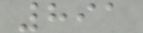891
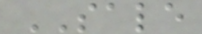SALE
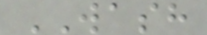WASH
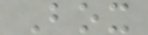Box
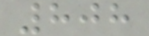808
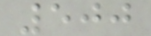500
